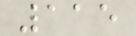115
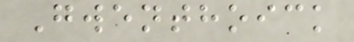Gwenthoick
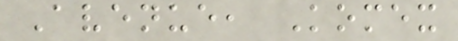Avenue, Komex
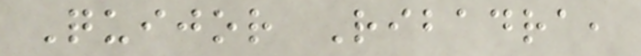Quijor Ribadra,
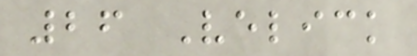26 Velick
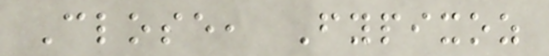Close, Fypixoz
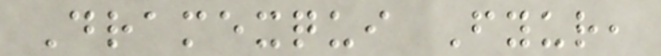Dramexqui Fyur,
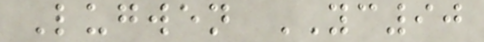Lugwen YC90
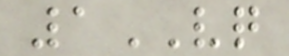1VQ
